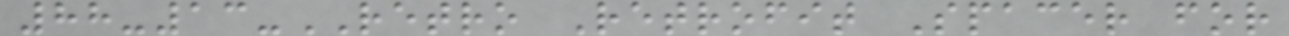88-13-RETRO Retrofit Spacer for
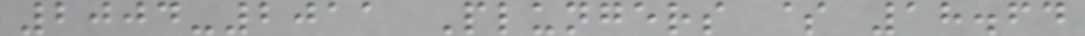2004-2011 Plungers $ 18.64
